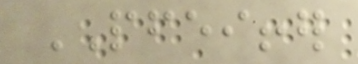PFEIFFER
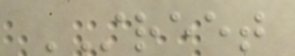STREET
